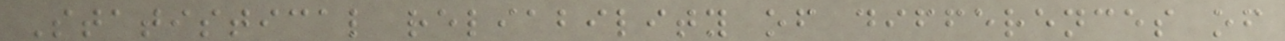Statistical reliability of differences of
